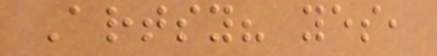Artsy? yes,
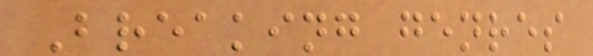Breaking genres
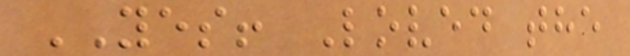YES! Loved the
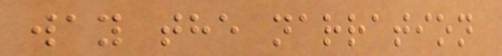way the narration
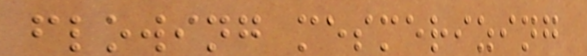flowing mesmerizing
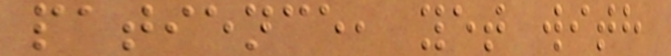patience, yet with
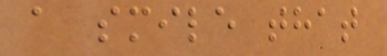a smile that
